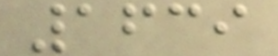1639
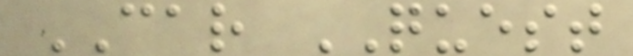CAR QUEST
